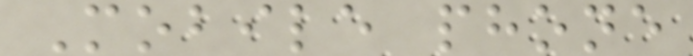Mobile phone
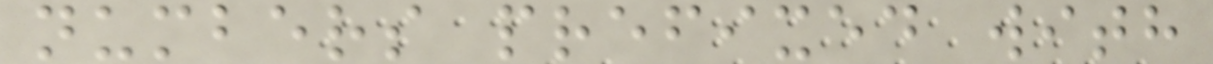numbers prefixed with
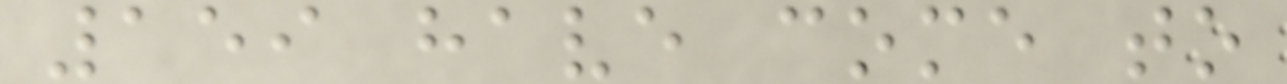159 have come to
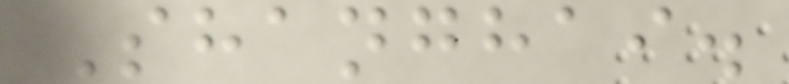Shanghai.
